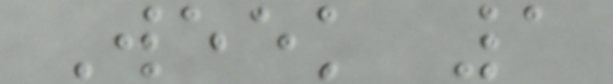Week 1
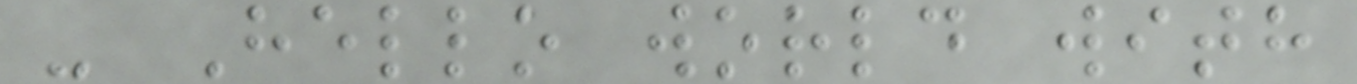- Hello world with
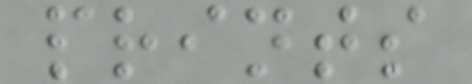prints
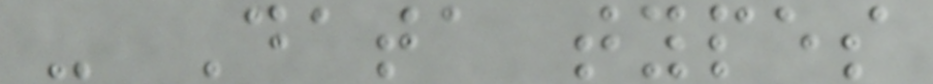- Data types
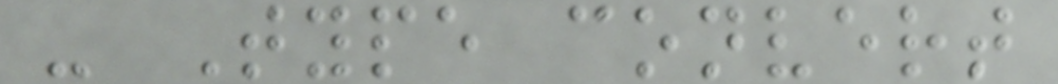- Type convert
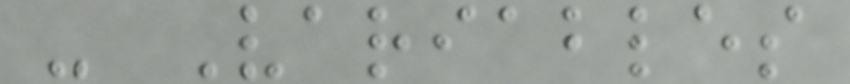- Variables
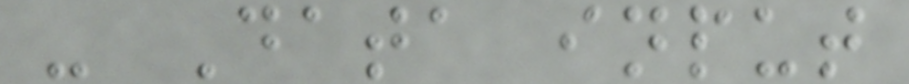- Data input
